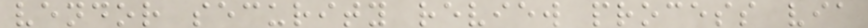vendor security review process via
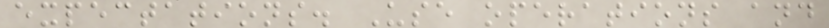expectations. Use operations and
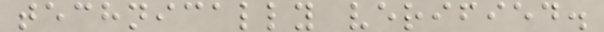technically verified.
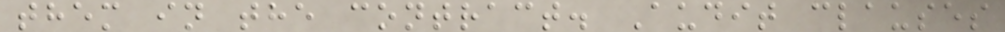them in the contract. Audit clauses
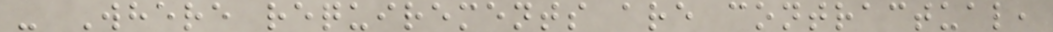- Where requirements are contractual,
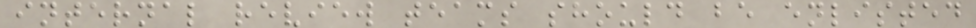internal review teams should be enlisted
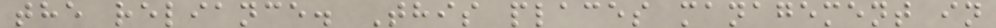the reliance. This places management in
